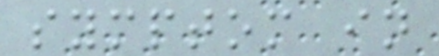symptom in
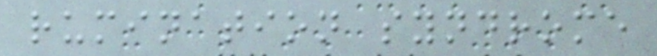rumination syndrome
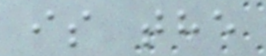is the
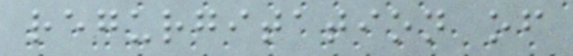regurgitation of
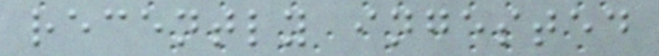recently ingested
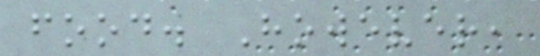food. However,
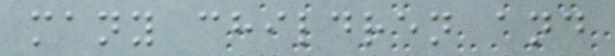many children and
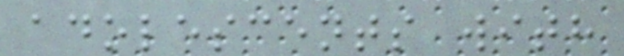adolescents with
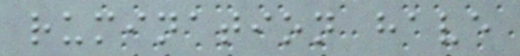rumination have
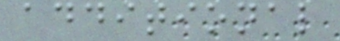additional
